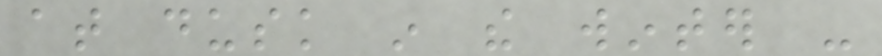at dusk in the winter -
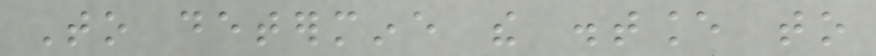To determine the distance to
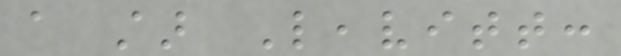a star Leavitt:
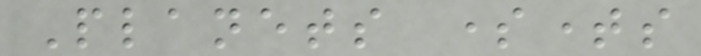Planets sometimes
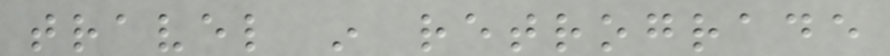travel in retrograde
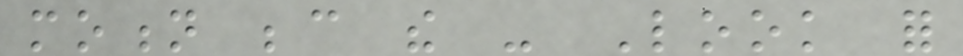motion because the - Look for
